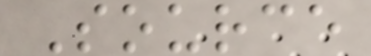Source
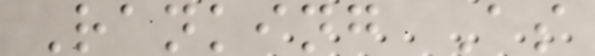Ranking As
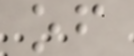of
